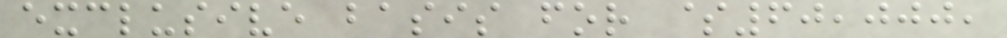exclusive basis for $60,000,
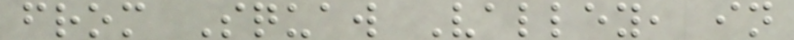from Squaw Valley, in
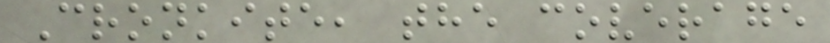Cronkite, the coverage
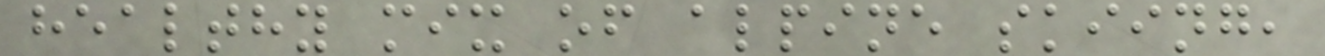healthy mix of alpine skiing,
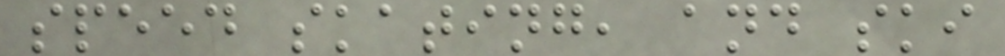speed skating, and ski
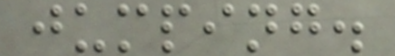jumping.
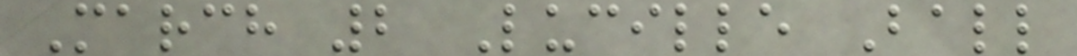March 2 Lucille Ball
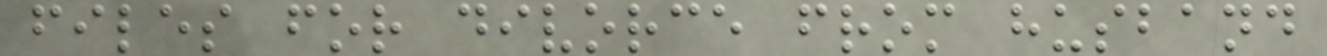files for divorce from husband
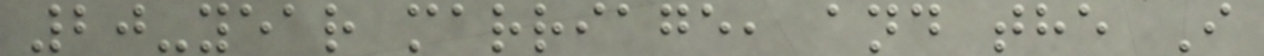20-year marriage, and the I
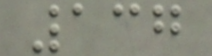137
